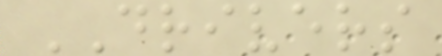DRIVERS
